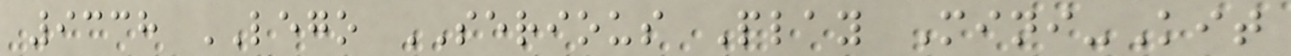9338 LEGO SERIOUS Play Mini-Kit
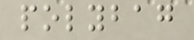polybag
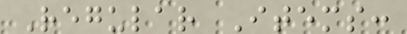Regular Items:
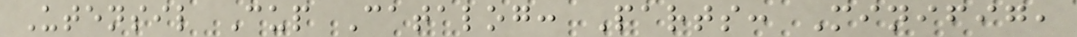Utensil Cup Catalog: Parts: Minifig,
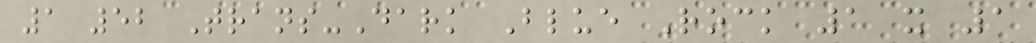1 52 Trans-Dark Blue Rock 1 x 1
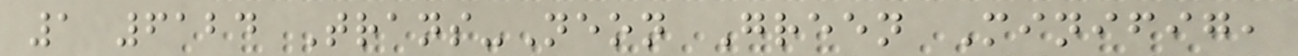1 6124 Trans-Neon Green Minifig,
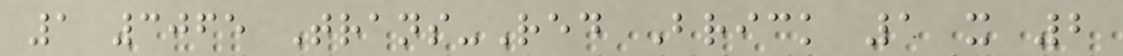1 3065 Trans-Red Brick 1 x 2
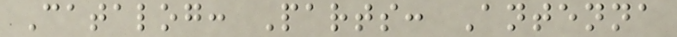Catalog: Parts: Antenna
